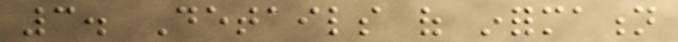3. Details of information
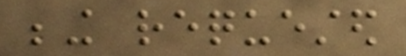being requested
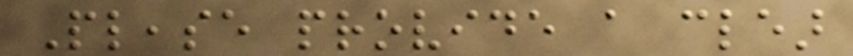Please provide a clear
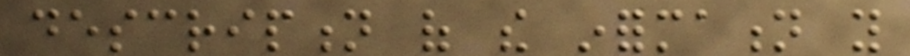description of the information you
